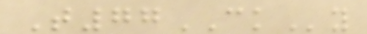T77CKy
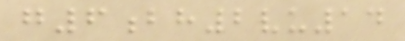g6bh2vu14
